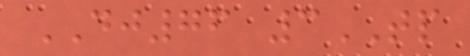DJ76 3TP
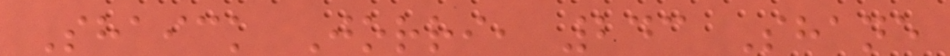Shaick Jorri, 243 Shane
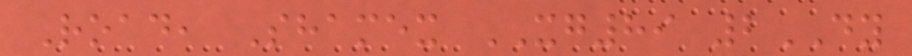Road, Shamex XG89 2DY
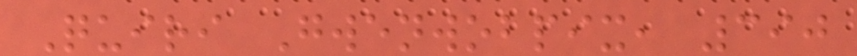Quiri Gwenwobpix, 390
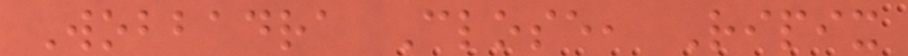Wobbadra Close, Ripix
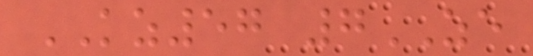KZ57 7ZE
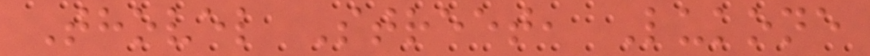Thovel Street, Lukone
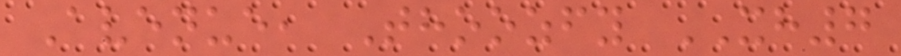Avenue, Thoozfy XH7
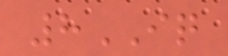8IQ
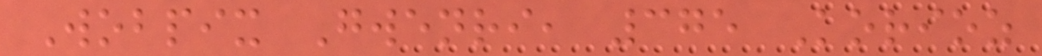Wobpix Gwenri, 375 Korioz
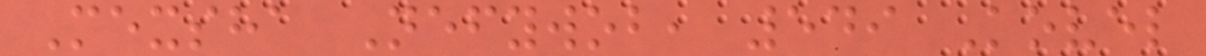Mexsha Nefywob, 549 Kovel
